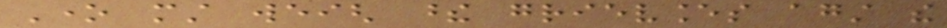One must weigh these grievances against the
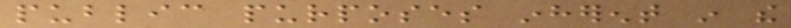public purposes inherent in the
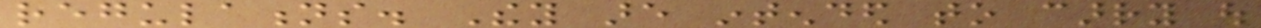regulations. They are intended to carry out
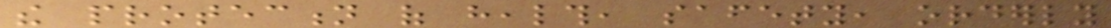the protection of health, safety, orderly
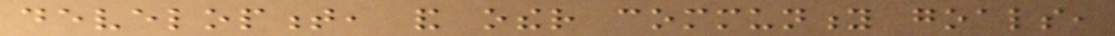development, and other community goals,
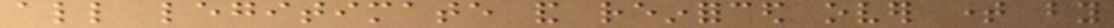all legitimate and reinforced over time by
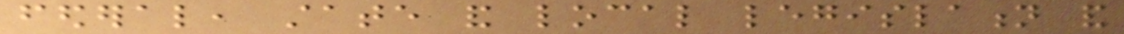federal, state and local legislation and
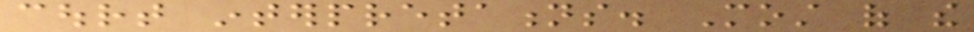court interpretations. Most of the
